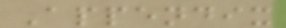Appendix
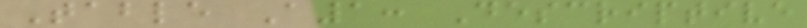Table A1: Descriptive
